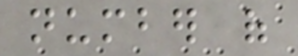number of
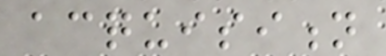acquisition
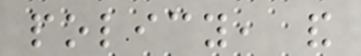policy, and
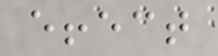effect
